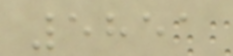5851
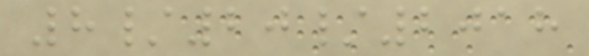8/20/2018
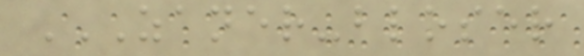ZANER-BLOSER
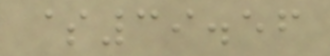$39.56
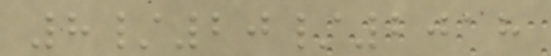8/20/2018
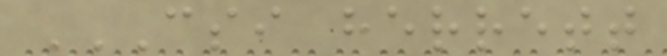CSI HERRETT
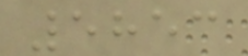5853
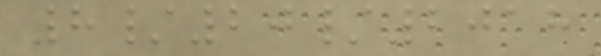8/20/2018
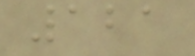121
